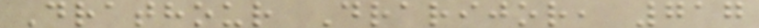Drathour Drarijor, 717
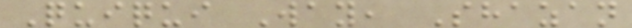Quiqui Way, Shazan
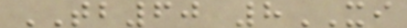TB60 8XI
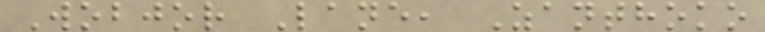Wobjor Lane, Zanthoko
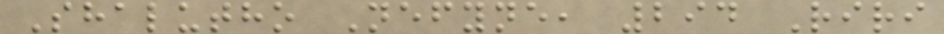Shalutho Nefyne, 294 Riri
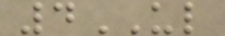4UL
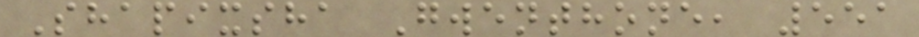Shapixsha Gwenthone, 551
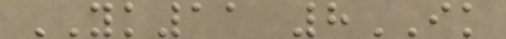YK11 8IK
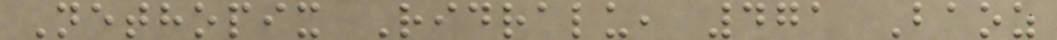Nethopix Ridralu, 471 Baoz
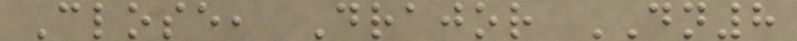Close, Drajor DN8
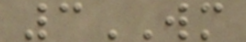3WM
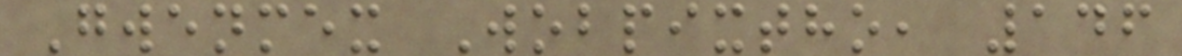Gwenmex Wobpixtho, 146
